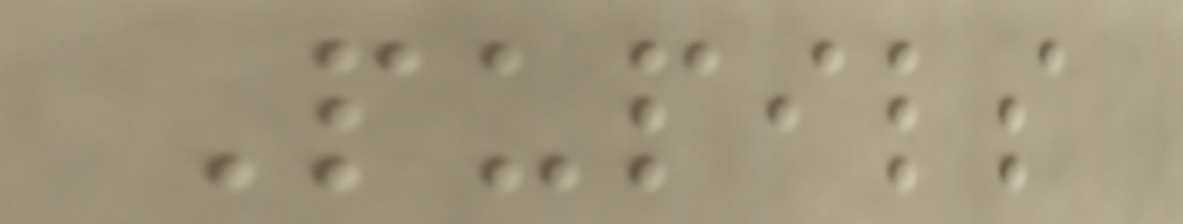Pupils
